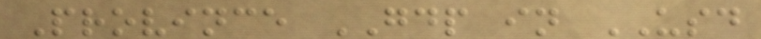Province GDP in USD
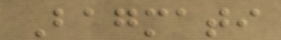Bagmati
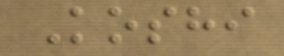Koshi
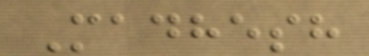Madhesh
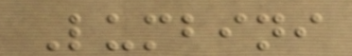Lumbini
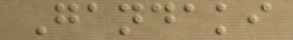Gandaki
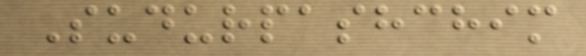Sudurpashchim
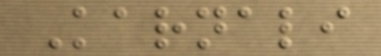Karnali
